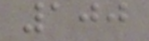100
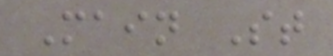Main St
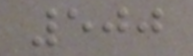500
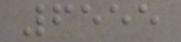6555
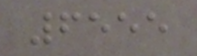6555
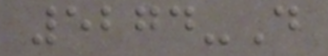5274-D
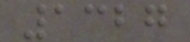1327
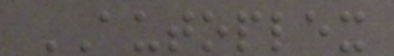AUTOPLEX
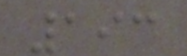193
